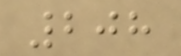208
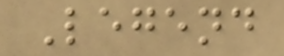Legend
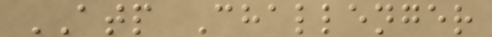ATP Challenger
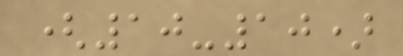(10-10)
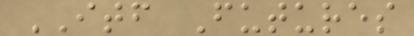ITF Futures
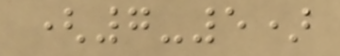(7-5)
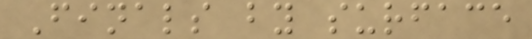Finals by surface
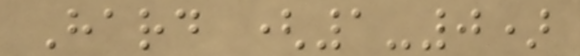Hard (1-0)
